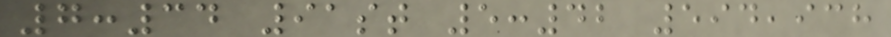7:34 91st 5:42 594,938
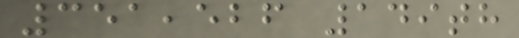351,526 149th
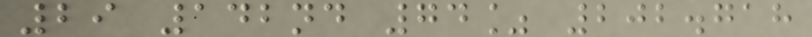29 142nd 74% 202.718
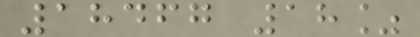18467 18%
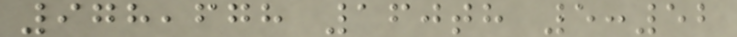978,678 160th 5:52
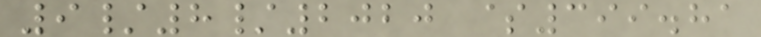9/8/2020 $399.81
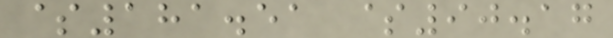$181.51 $90.17
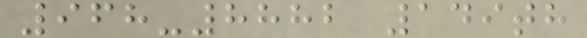968-8882 149th
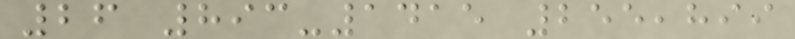26 893-1415 255,899
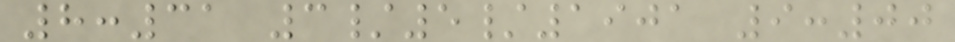8:31 3/5/1901 9:00
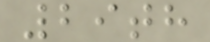29th
